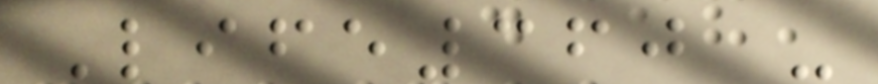Life360 -
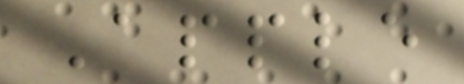Apple
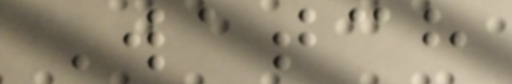Watch
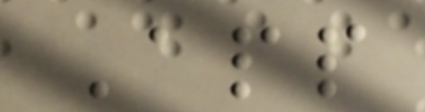App
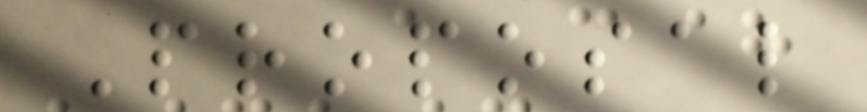Proposal
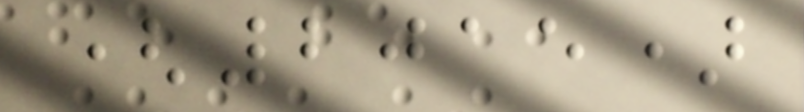(2015)
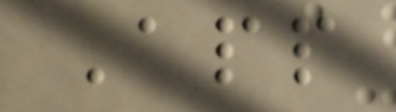App
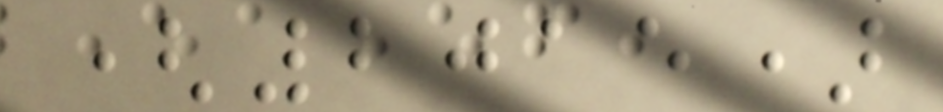(2015)
